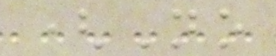(No
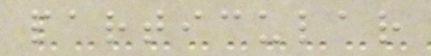particular
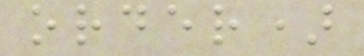order)
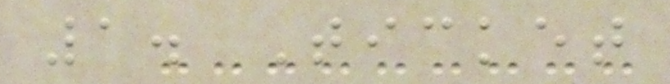1. Ticket
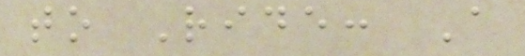to Ride: A
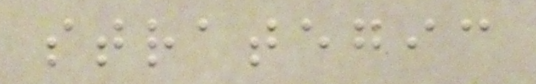strategic
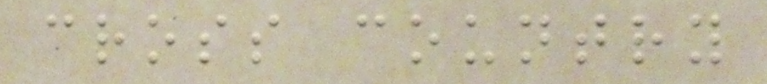cross country
